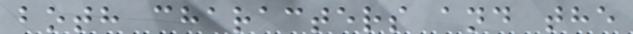both characters and the
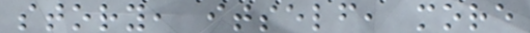story, itself, more
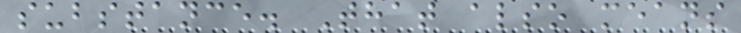substance. That also means
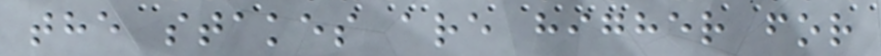the stakes are higher for
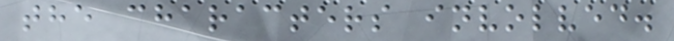the characters involved.
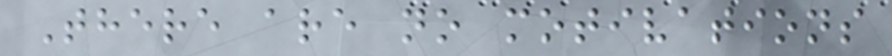There are no motivations
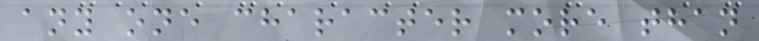any one character more than
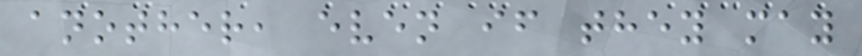another, even if they may
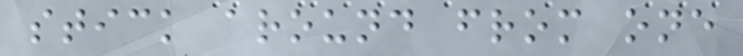stick around from one
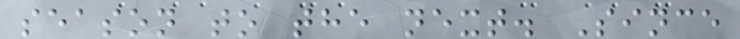season to the next. Since
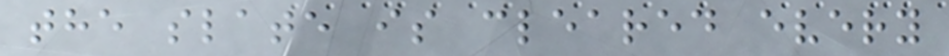the slate is cleared every
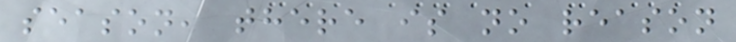season, there is no reason
